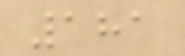181
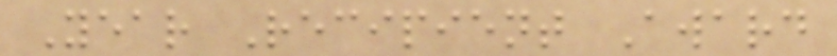Year Recipient Award
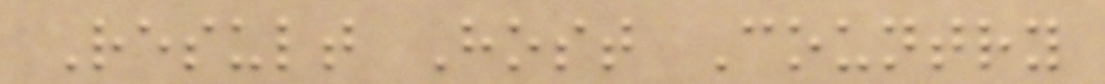Result Host Country
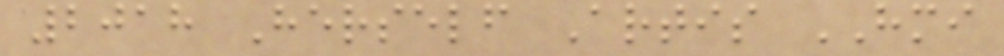2018 Herself Artis HMI
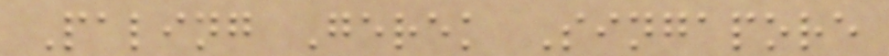Paling Gerek Singapore
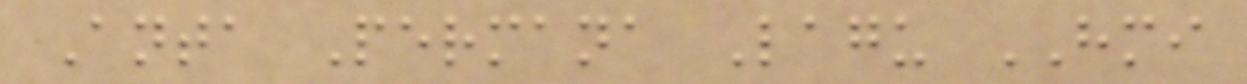Anta Permana Lagu HMI
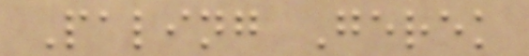Paling Gerek
